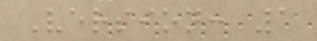Version: 1
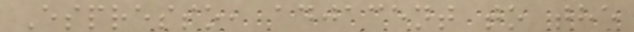Espresso, adjacent to the
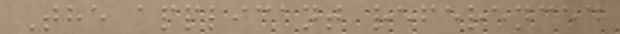The applicant referenced
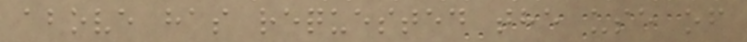above has requested the use of
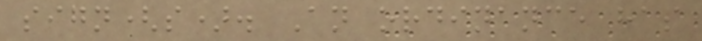sign(s). An ordinance has
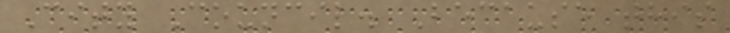City Council. Because this
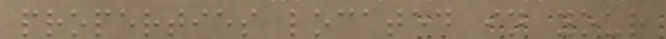properties located in your
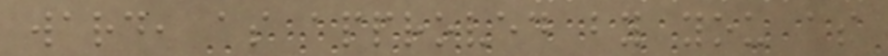ward, as approved by you as
